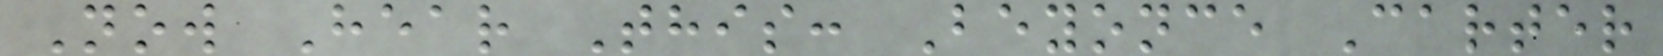Now Hear This: Beyonce Carter
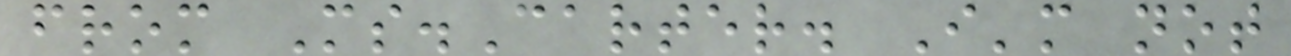from Ms.Carter. I'm not
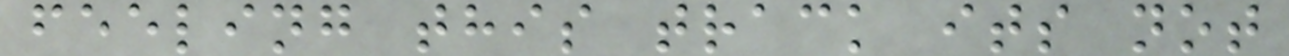feeling this track its not
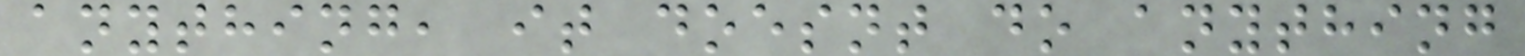anything, it doesnt do anything
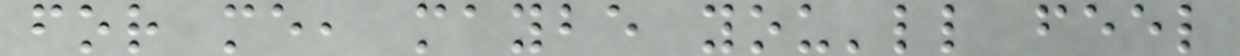for me, maybe you'll feel
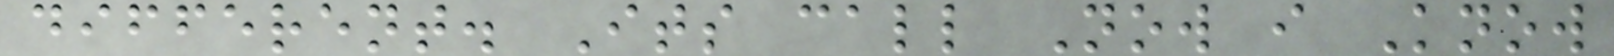different. Its call Now i Know
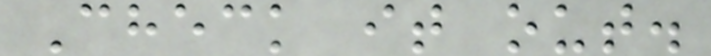Check it out.
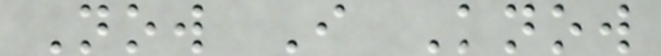Now I Know
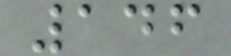146
